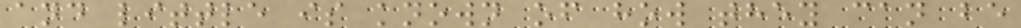and little is known of how they can be
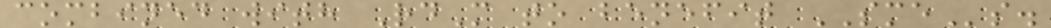combined with RdM to benefit SMEs.
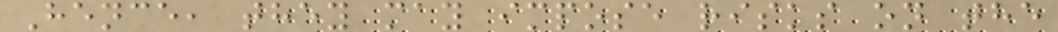Hence, they may impose risks on the
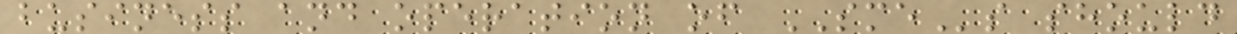business and operation of SMEs should
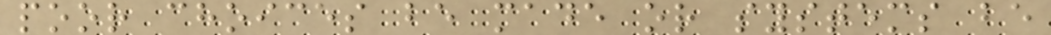poor choices be made or systems be
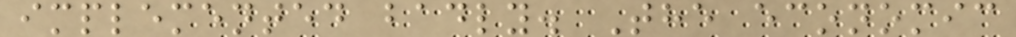implemented badly. The economic
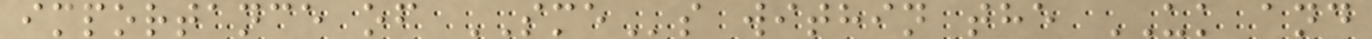importance of SMEs within the UK and
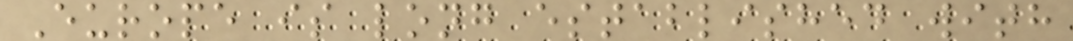Europe is long established with
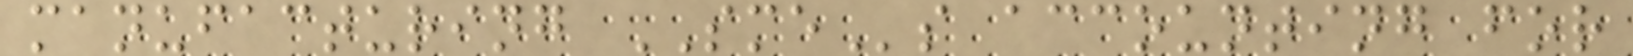manufacturing SMEs accounting for
